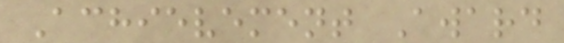Achievement Award
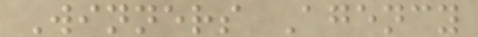Winners Agency
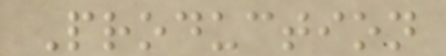Production
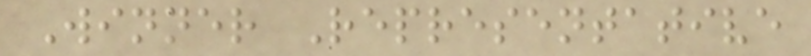Winner Representative
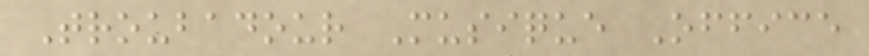Troubadour Musique Office
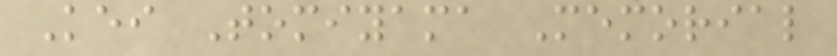Kei Tomiyama Memorial
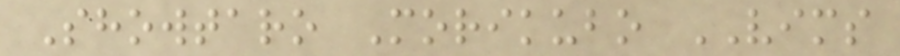Showtaro Morikubo VIMS
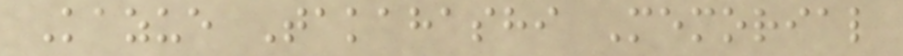Kazue Takahashi Memorial
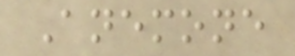Anemone
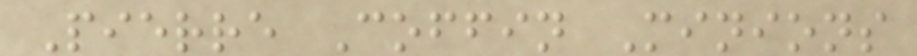Pierre Coffin Minions
